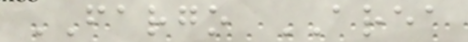FARGO AREA
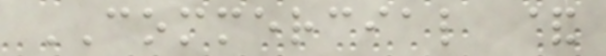COMMERCIAL &
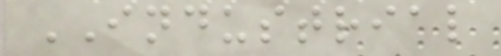INDUSTRIAL
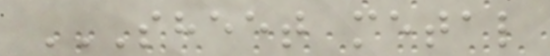SHEET METAL
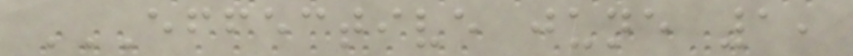EFFECTIVE JUNE 1,
